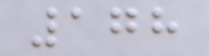178
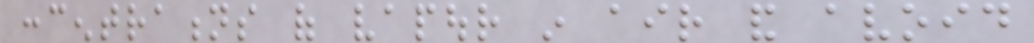concentrations of vapour in air and avoid
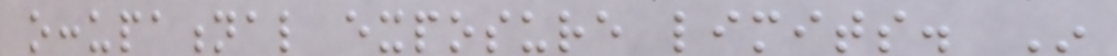occupational exposure limits. In
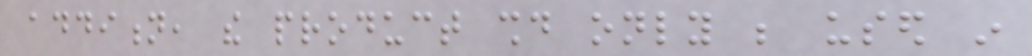addition, the product should only be used in
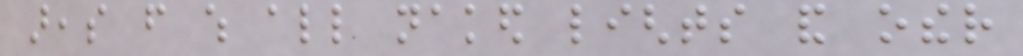areas from which all naked lights and other
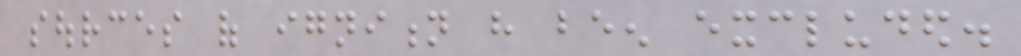sources of ignition have been excluded.
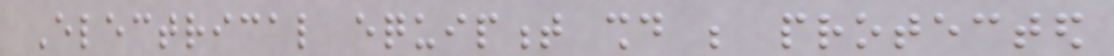Electrical equipment should be protected
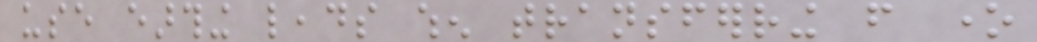use earthing leads when transferring from one
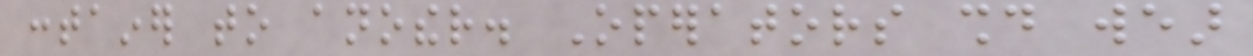container to another. Operators should wear
